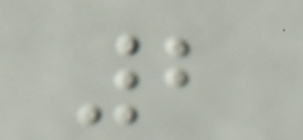2
